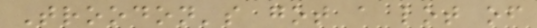Troodon's got a lot of
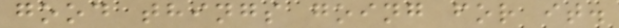good things going for it.
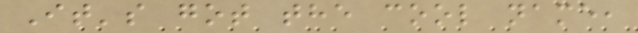It's got the cool name,
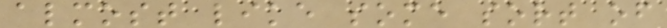almost like some sort of
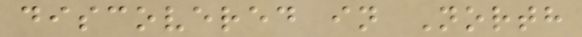discovered in North
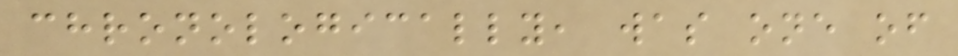chronologically, was one of
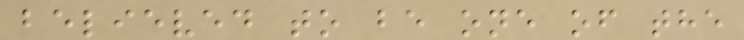believed to be one of the
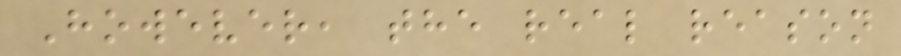However, the real reason
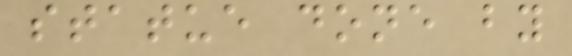statue done by
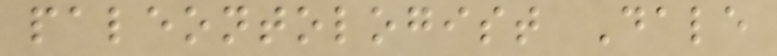paleontologist Dale
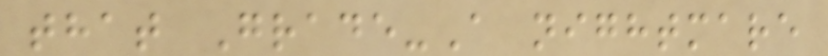that Grade-A nightmare
